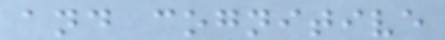and cognitive
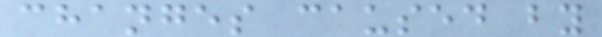changes caused by
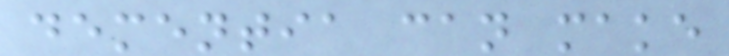dementia can make
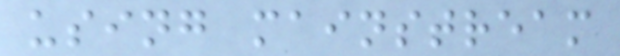using mainstream
